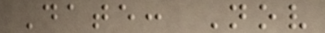Date: Nov
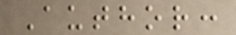Author:
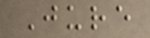Jure
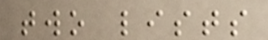two lists
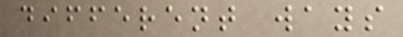different ways
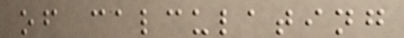of calculating
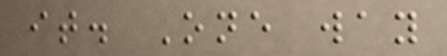it. One way
